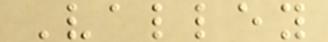Valley
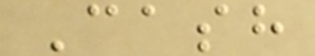Cash
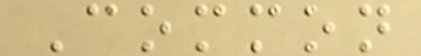Common
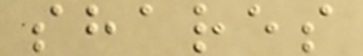shares
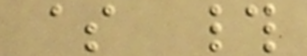$ #
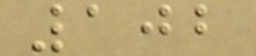102
